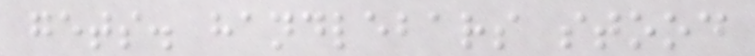gets. handlebars stood
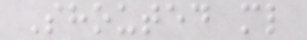Shouted ml
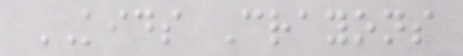KIDS Crayons
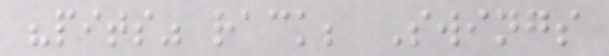"pits" rack; Swings
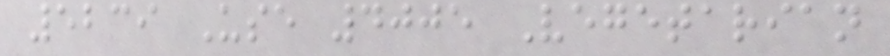5239 Use 4005 Vegetarian
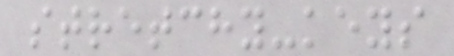stretchy-keys
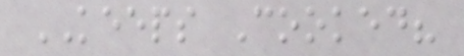KEEPS Cooked?
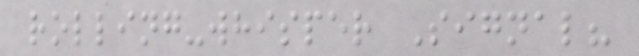rolling-whisper Signal?
